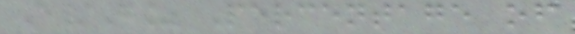E/G% Percentage of
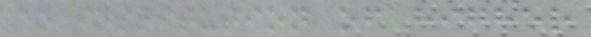an institution of higher
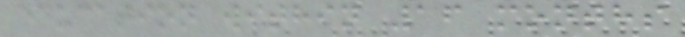education within 16 months
